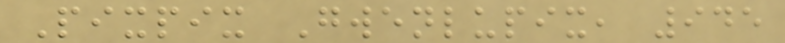Pixpix Gwenlupix, 945
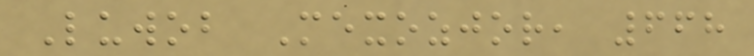Luwob Mexozjor, 668
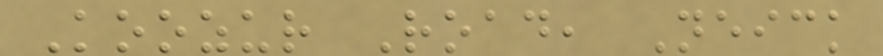Koozur Road, Neick
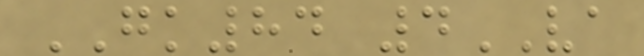GK84 4VA
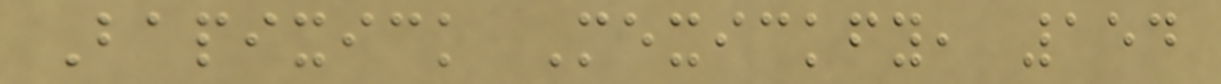Bapixick Mexickfy, 154
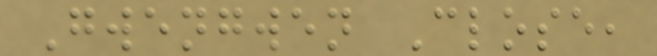Gwengwen Close,
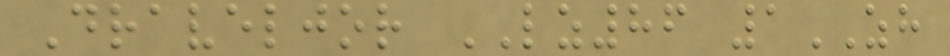Draveljor LZ86 1ZH
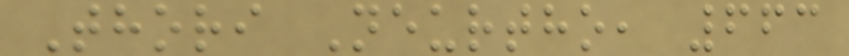Thori Neurtho, 663
